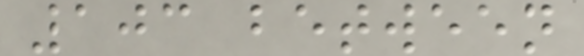103 between
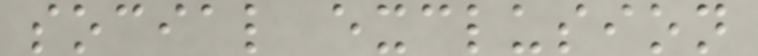social exclusion
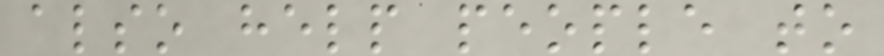also help people to
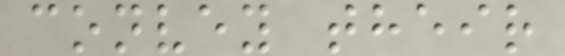convey their
